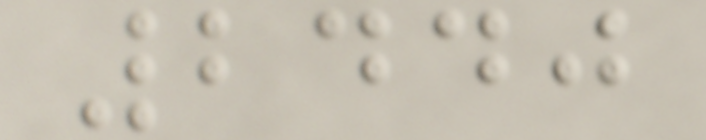2440
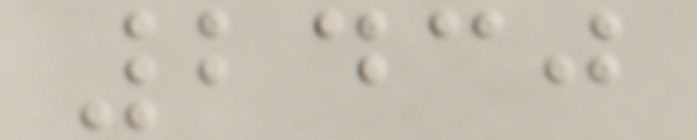2430
